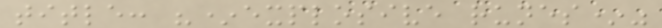title: "*explosive runes*"
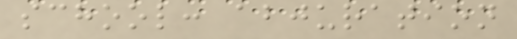school: abjuration
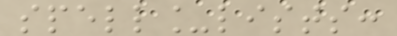spell_lists:
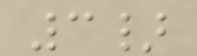3}
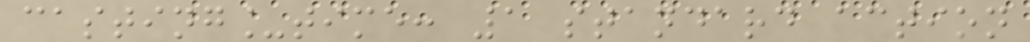casting_time: 1 standard action
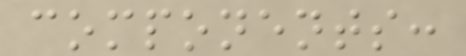components:
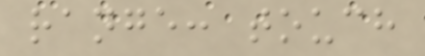range: touch
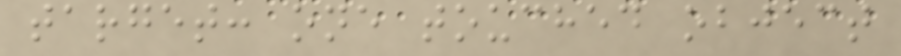target: one touched object
